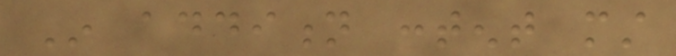In addition content must
